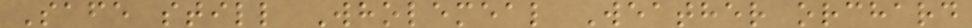Safe still Wholemeal Weather orchard
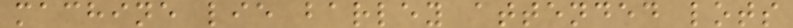machine lie barley attended lots
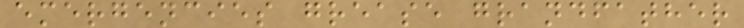emergencies grease grandfather
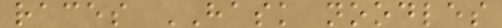races HASK noodles
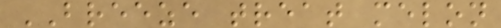BREEZE treat melon
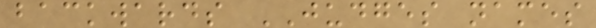backwards JUDGES names
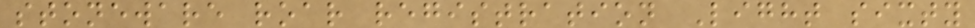stoneware roar registration Light sixty
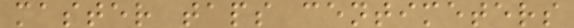master taps centimeters
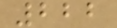222
